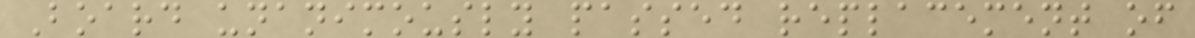Board unanimously passed replacement of
